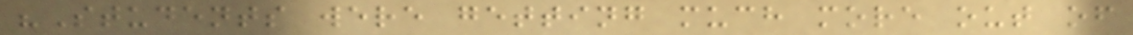"Students were getting much more out of
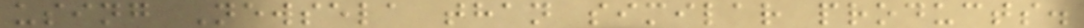using Newsela than similar products.
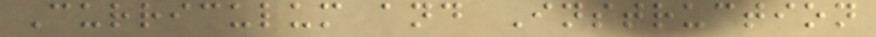Curriculum and Instruction
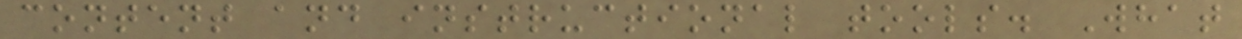content and instructional tools. What
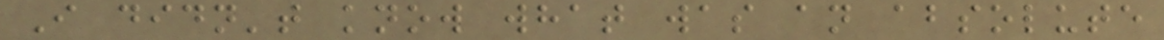I didn't know what was an absolute
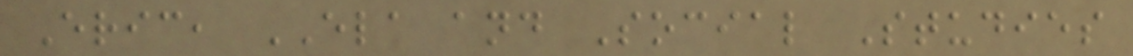Eric, ELA and Social Studies
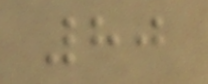80
